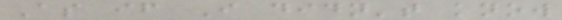As if I didn't know
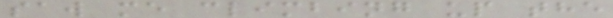saw me climbing up the
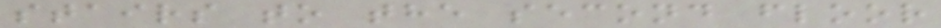stairs to the second floor
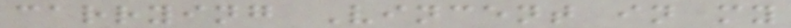carrying Vincent in my
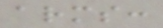arms:
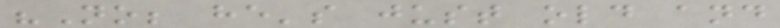"No; he's just old and
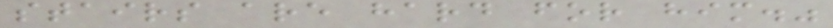stairs are hard for him."
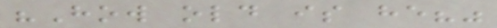"How old is he?"
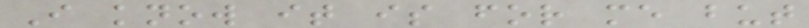I know it is for me but
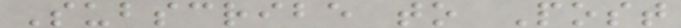Subscribe to Post
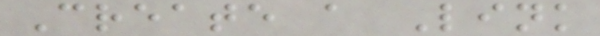Create a Link
